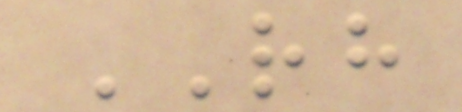RH
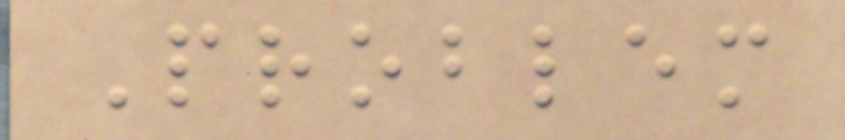Problem
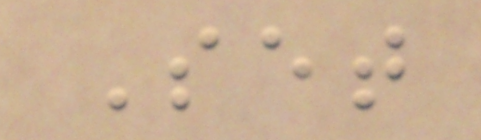Set
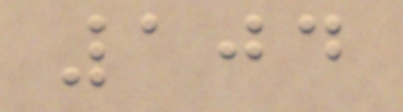104
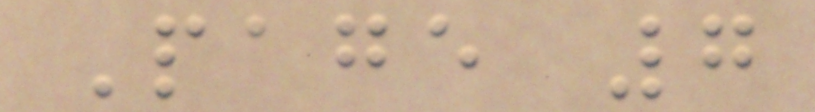Page 7
